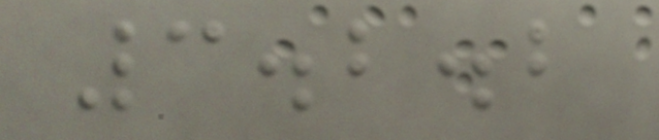3.2.2
